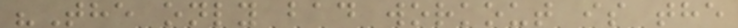"The only bad workout is the
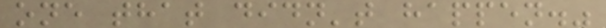one that didn't happen."
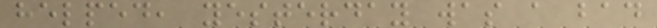helped, yesterday was a bad
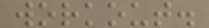workout.
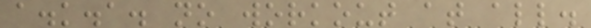a.k.a. no workout at all.
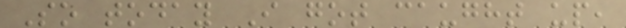So today I got caught up,
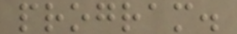program.
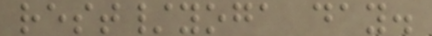rest/yoga day.
